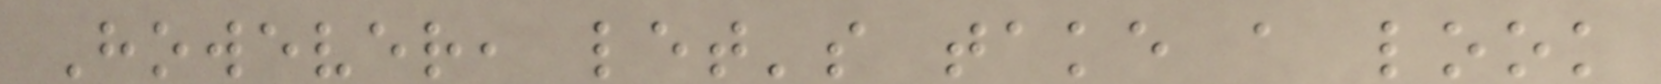However, let's take a look
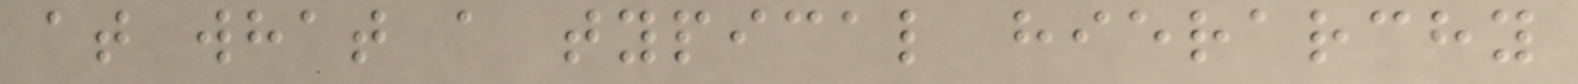at what a typical hierarchy
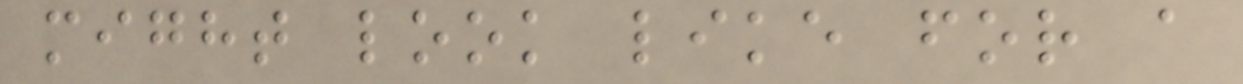might look like for a
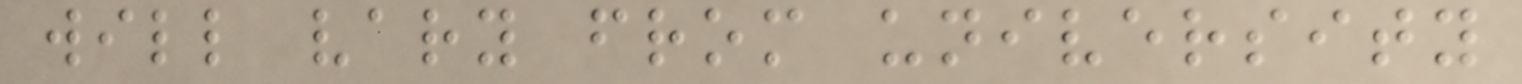will vary from university
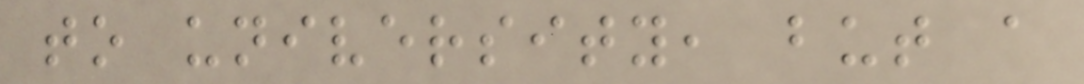to university, but a
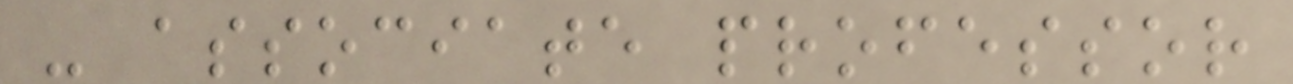- associate professor
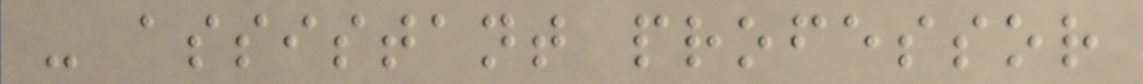- assistant professor
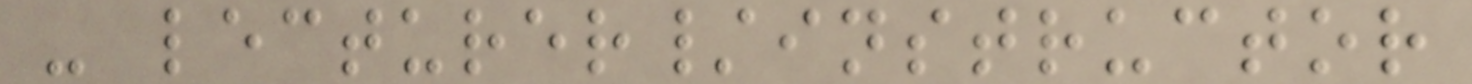- lecturer/instructor
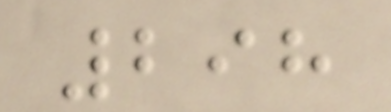298
